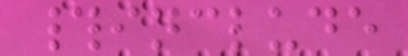#include
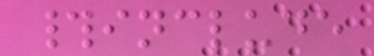#include
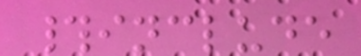#include
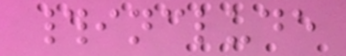#include
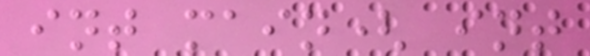int main( int
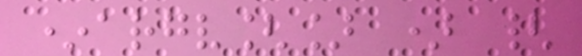*argv[] ) {
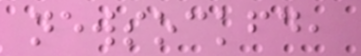newsockfd,
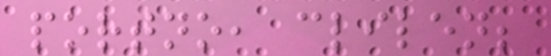portno, clilen;
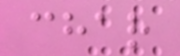char
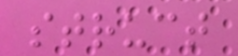struct
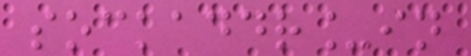sockaddr_in
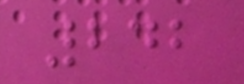242
